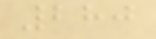280
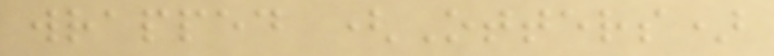wrapped (Otters)
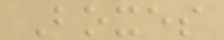Boxes
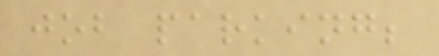job parking;
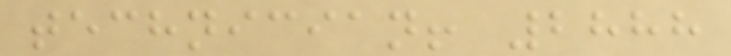technician! 2888
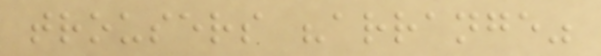trousers "arrange"
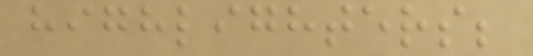highlighters;
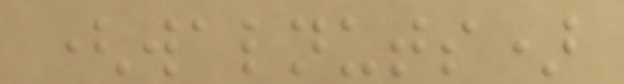(walnuts)
